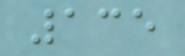135
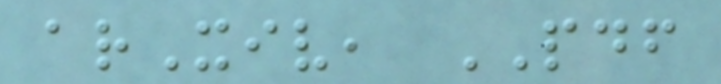arXiv, PDF
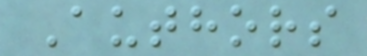Authors
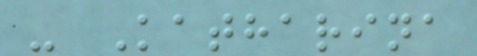- Katharina
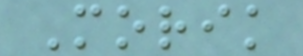Morik
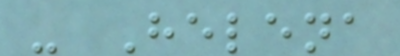- Helena
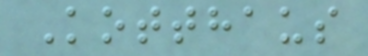Kotthaus
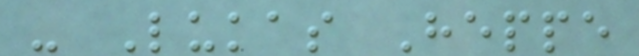- Lukas Heppe
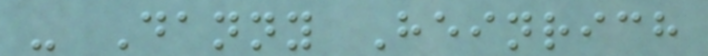- Danny Heinrich
